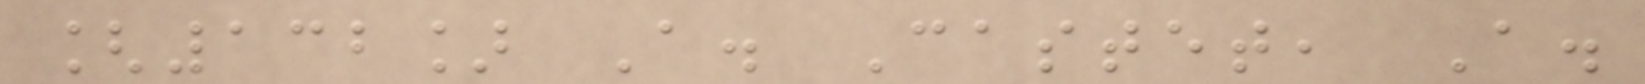[132] A. Castet, A.
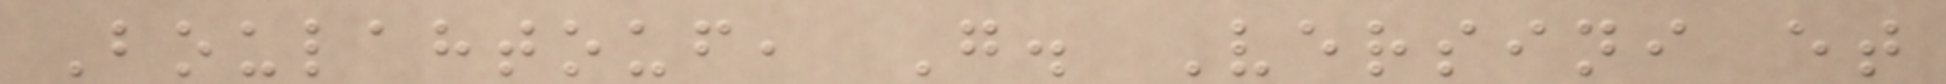Boulahtouf, G. Versini et
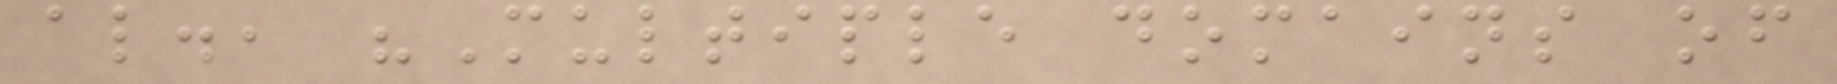al., "Multiple domains of
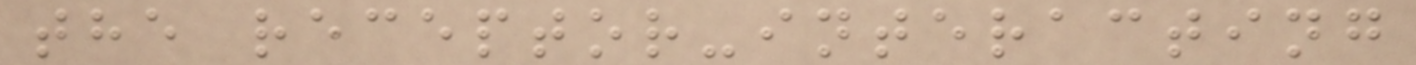the receptor-interacting
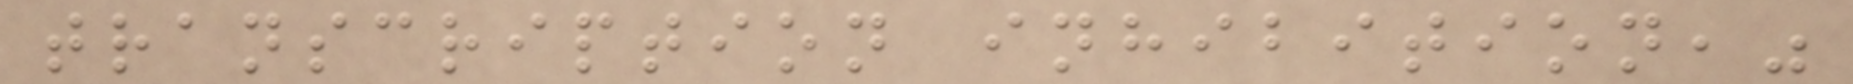transcription inhibition,"
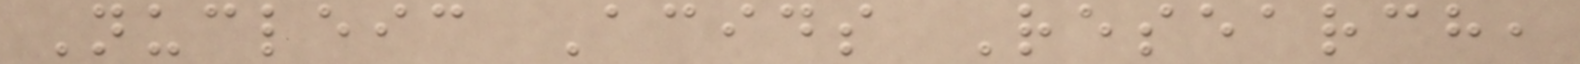Nucleic Acids Research,
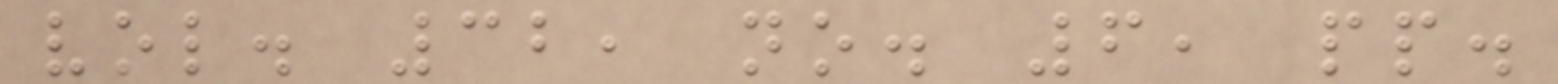vol. 32, no. 6, pp.
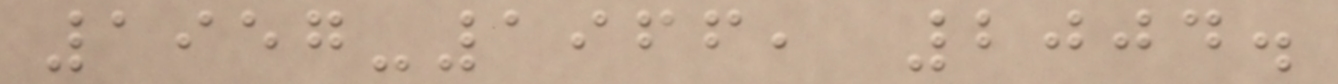1957-1966, 2004.
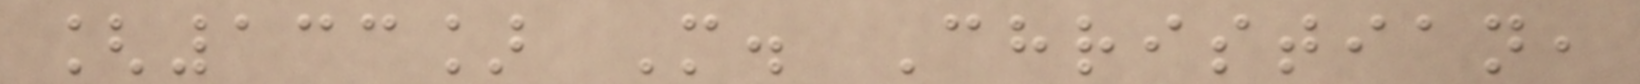[133] M. Christian,
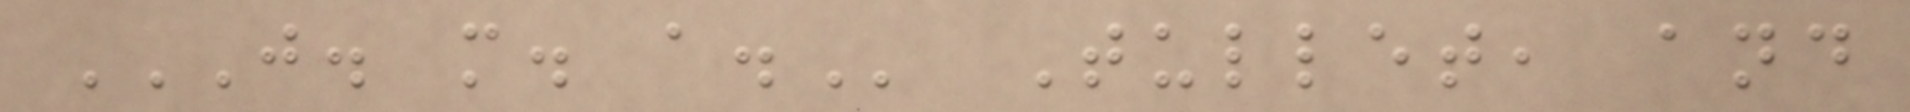J. M. A. Tullet, and
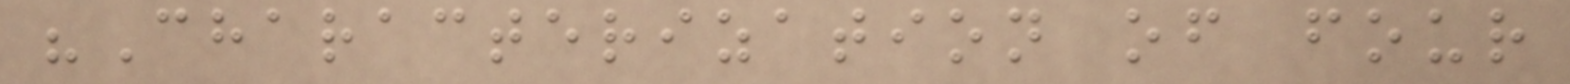"Characterization of four
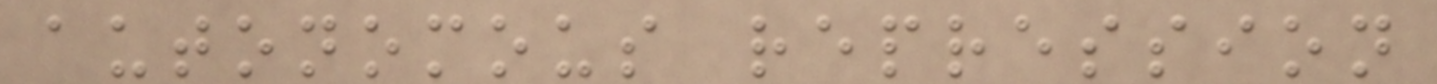autonomous repression
